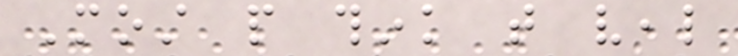Most people think that veal
